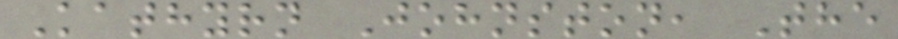Kathyrn Johnston, The
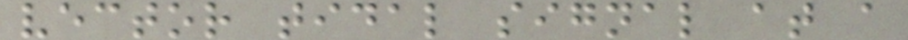vector tidal signal at a
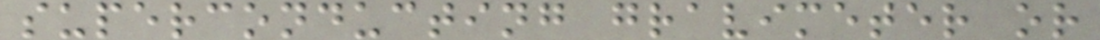superconducting gravimeter or
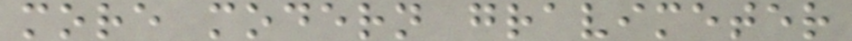more modern gravimeter
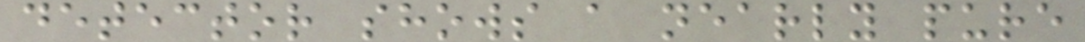detector shows a nearly pure
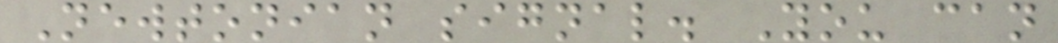Newtonian signal. You can
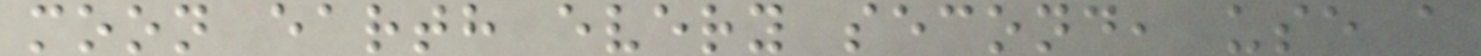moon earth every second, use a
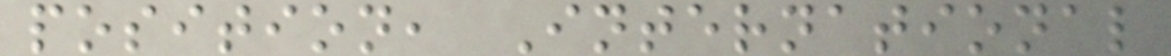position, International
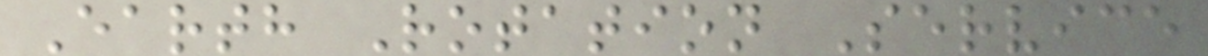Earth Rotation Service
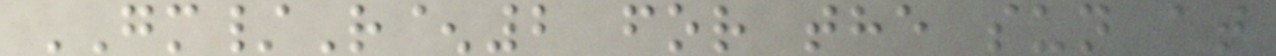GM/R^2 for the sun at
